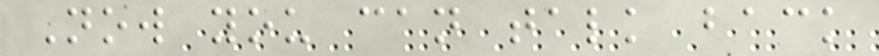Now you can talk back
